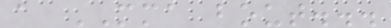a MMA bout...
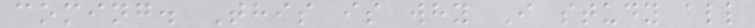coming. This is why I study all
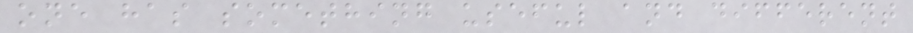one has something useful and different
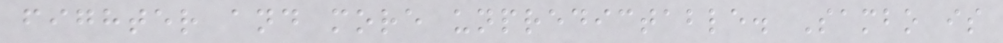fighter and more unpredictable. Sambo is
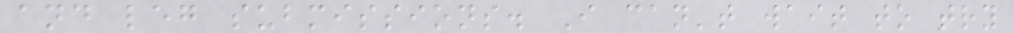and leg submissions. I can't wait to try
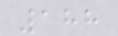188
